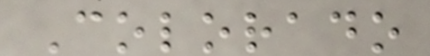Colorado
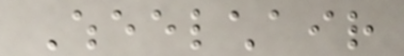Wheelchair
